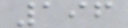196
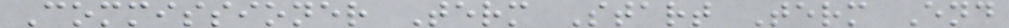Commissioner Term Start Term End
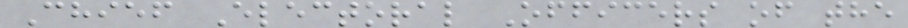Chief Electoral Officers of the
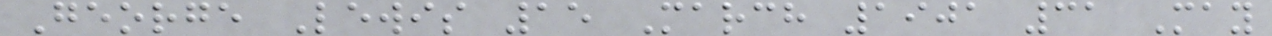George Lewis 15 March 1901 31 May
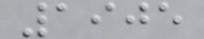1905
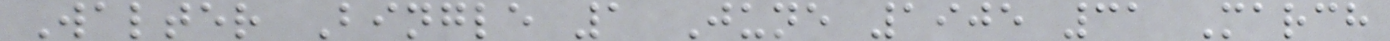Walter Bingle 1 June 1905 31 March
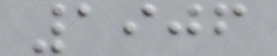1906
